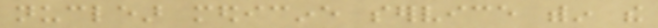nuclear medicine service within the
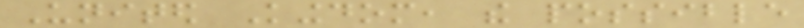United Kingdom, the possible
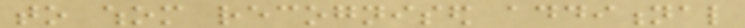to whom recognised additional
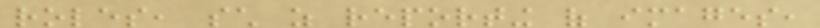roles, such as reporting of images,
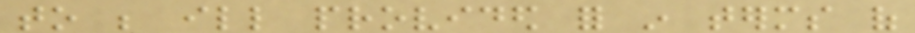to be ill provided for in terms of
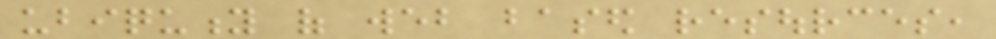ubiquity of web based resources,
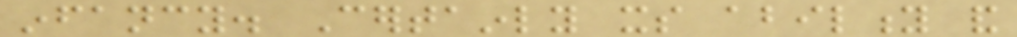infancy. Certainly its ability and
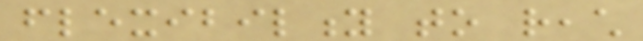flexibility to reach
